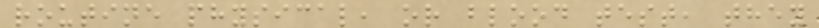routine physical, or blood test, they
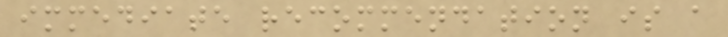immediate recommendation is a
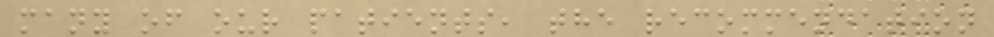many of our patients, the recommendation
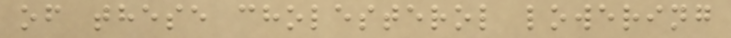of these cholesterol lowering
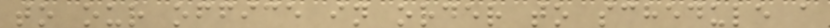to our office in order to schedule a
